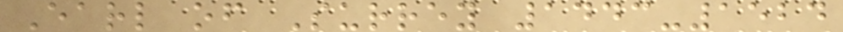Earl of Surrey 1443-1524
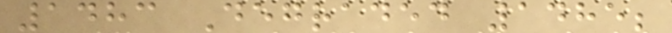1483 Degraded 1485;
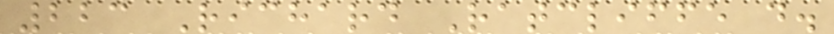223 Richard Ratcliffe d.
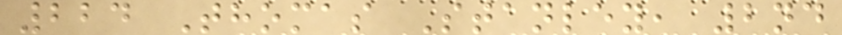224 Thomas Stanley, 2nd
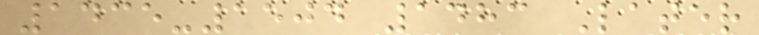1435-1504 1483 Later
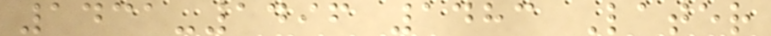1431-1496 1483 Later
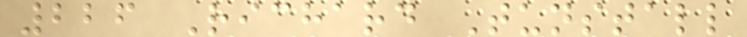226 Richard Tunstall
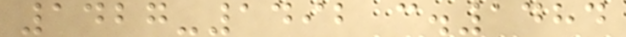1427-1492 c.1484
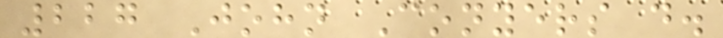227 John Conyers d.
